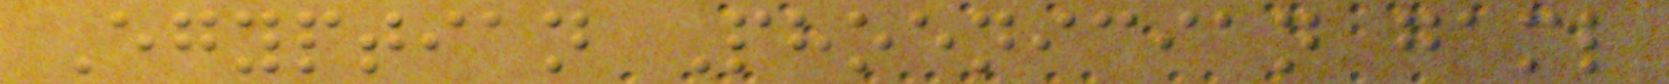Egyptian Phoenician gaml
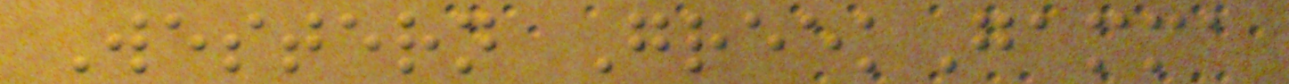Western GreekGamma
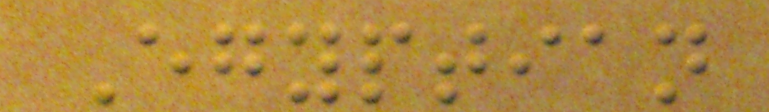Egyptian
